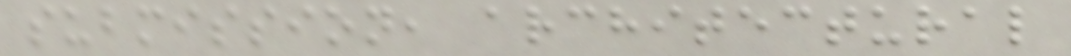submission, architectural
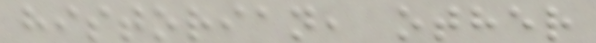historian, other
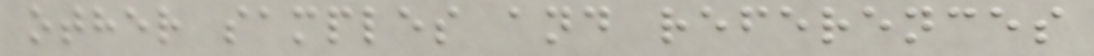other samples and references
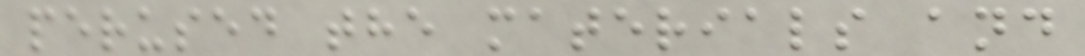perused the materials and
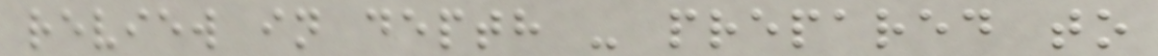review in depth - prepared to
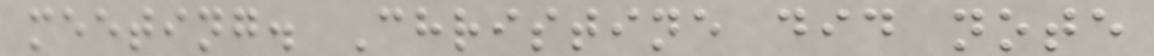meeting. Christine did note
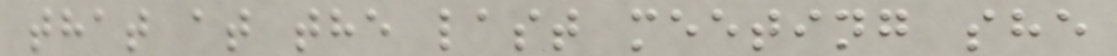that at the last meeting she
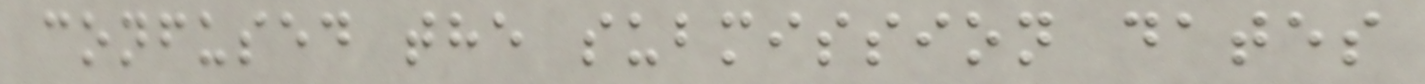confused the submission dates
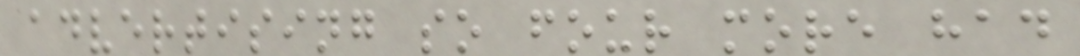advertising so four more had
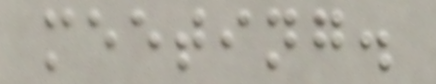meeting.
